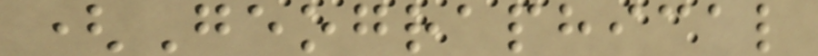(Geographical
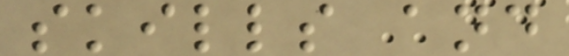skills and
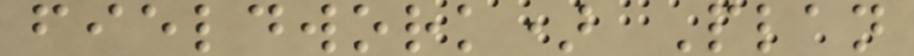fieldwork) Plan
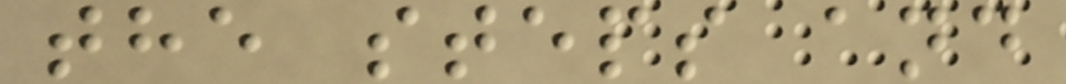the steps and
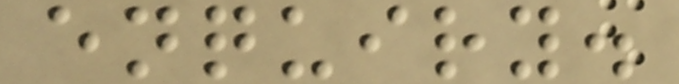enquiry.
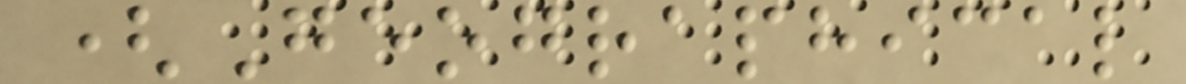(Geographical
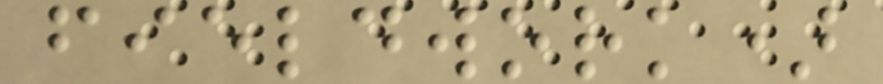fieldwork)
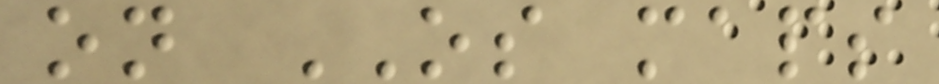on OS maps
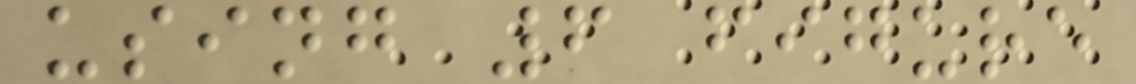using 6 figure
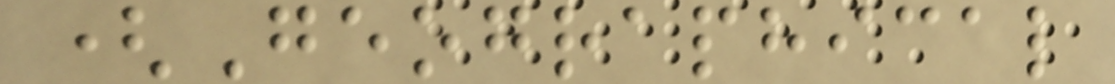(Geographical
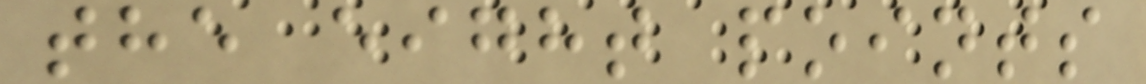the eight points
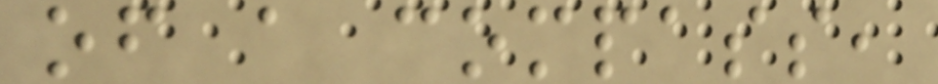of a compass,
